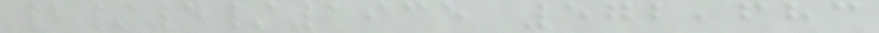2/4/1935 572,683
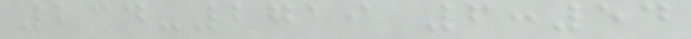234-2719 6:54
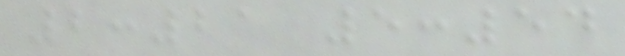2:21 5:54
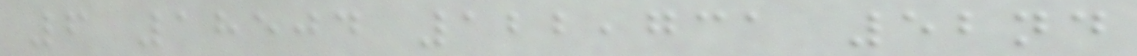6 18504 122,731 52nd
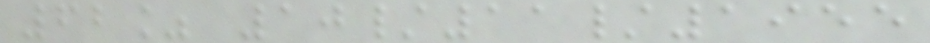62% 10/11/1955
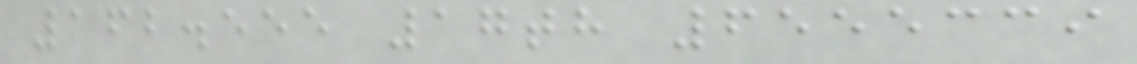162.555 17th 6555339
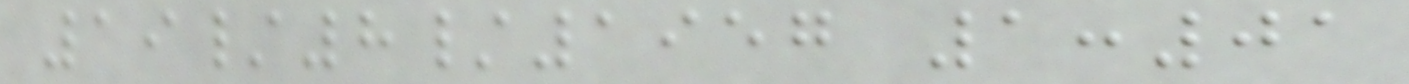19/8/1957 1:01
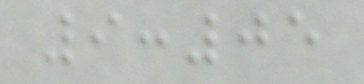9:05
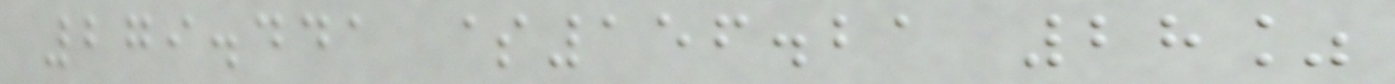279.441 $156.21 28%
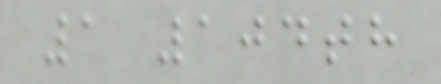1 104th
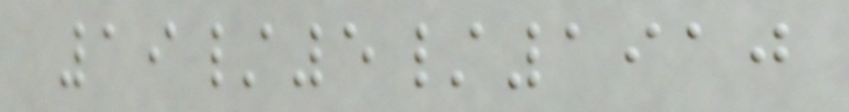19/5/1910
